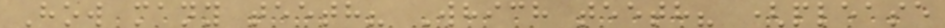How many teeth? Which teeth? (please
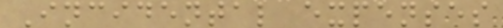Incidental expenses
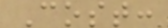Cost:
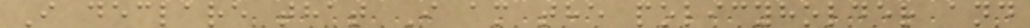I declare that I am the policyholder and
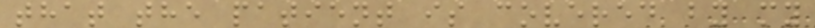that the patient is covered by my
